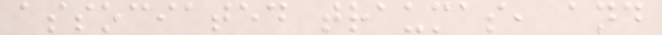associated traumas, and
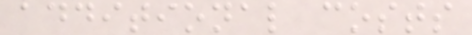additional costs
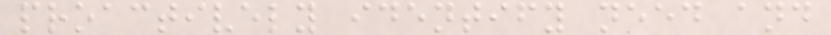proactively identify need and
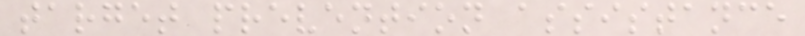target prevention assistance
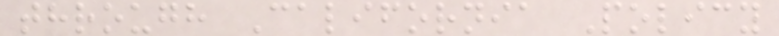through California Policy
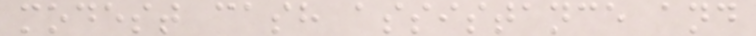modest cash assistance and
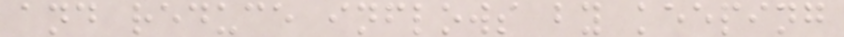and reduce inflows by keeping
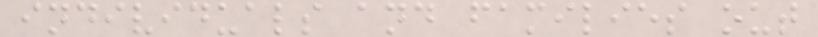individuals and families out
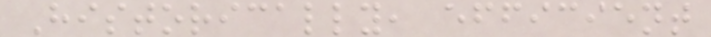Historically, efficient
